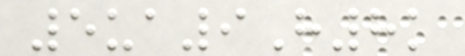5ua9H8k
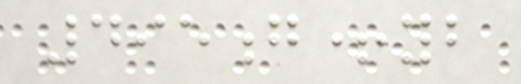495g+yb
